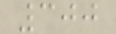300
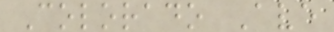Colorado Ave
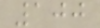100
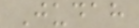Judah
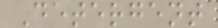Detergent
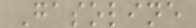Gasoline
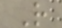R
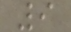9
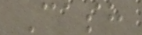Cash
